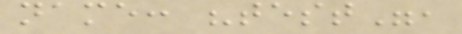name: "test",
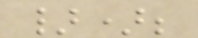});
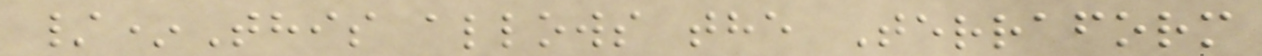/*This allows the Terraform
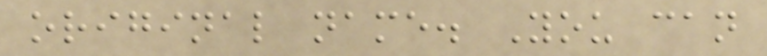original name. You can
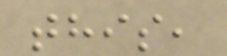this,
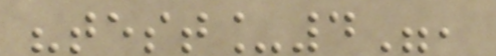"test_4",
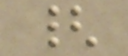{
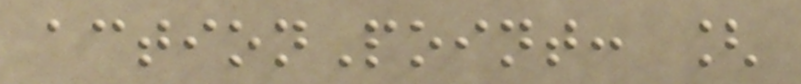actionPoint: [
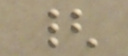{
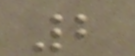2
